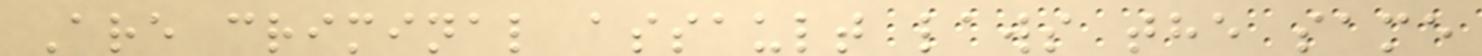Are criminal assault laws the same
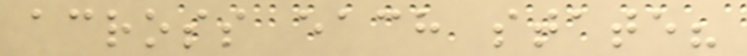across each state?
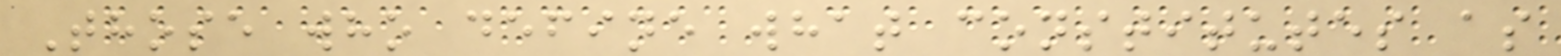Those who define what constitutes as
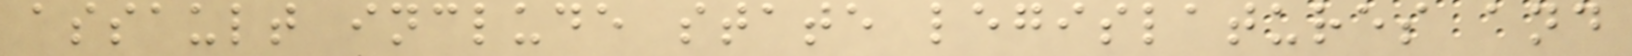assault include state legislatures and
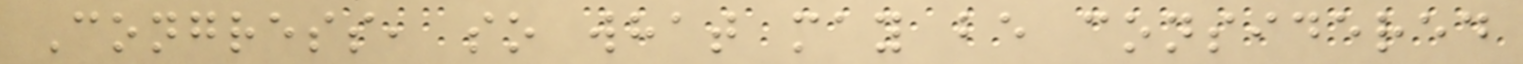Congress, so what may be considered
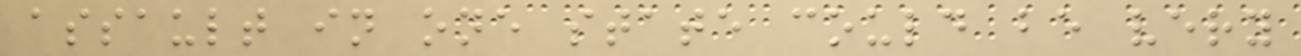assault in one state could be very
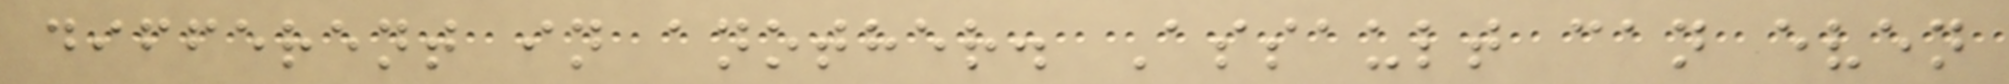different in another. Assault can even
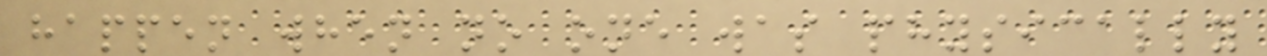happen when no one was physically
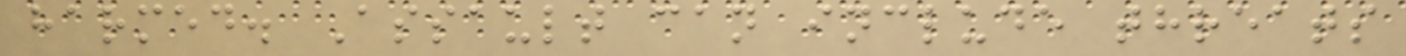harmed. Assault can include threats
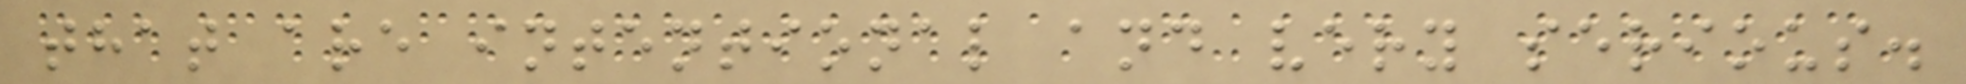that are intentional and very serious.
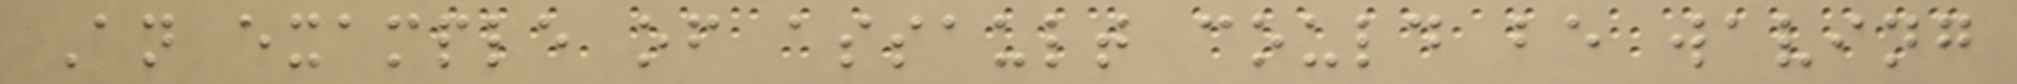An example of assault could be waving
